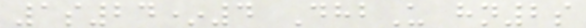1s24*4 DhbU hn2s
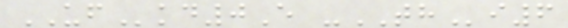UFkd0E -THi6
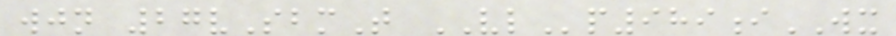wjn 27vSbmT VLp989iWX
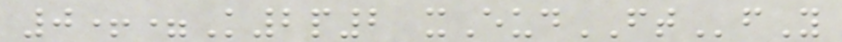0+=K2p2 xEudFTfY
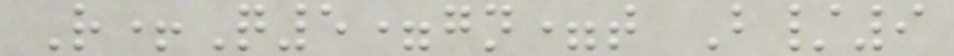R+Q5=gn=t B/9
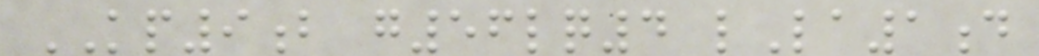KP9b g56lq4 lLa1d
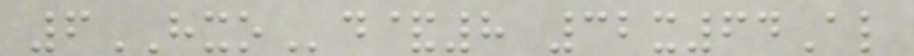6HXOd&8 32x64Al
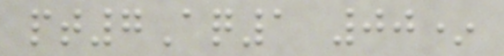pt7Aq1 00*
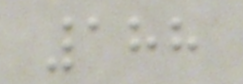188
